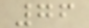76
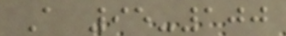A 95-100
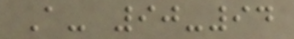A- 90-94
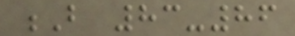B 83-86
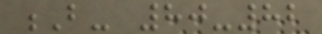B- 80-82
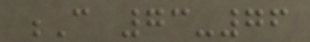C 73-76
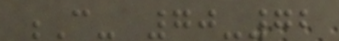C- 70-72
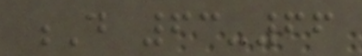D 63-66
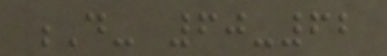D- 60-62
